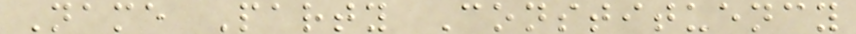Name Party Constituency
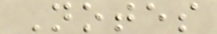Notes
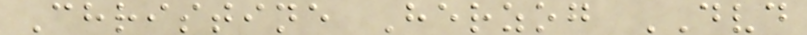Christine Herzog DVD
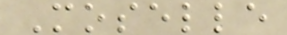Moselle
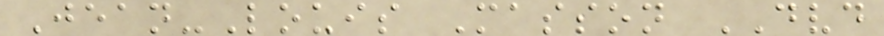Jean-Louis Masson DVD
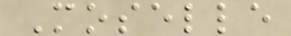Moselle
